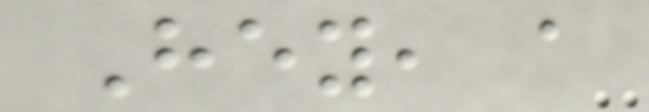Hey, a
